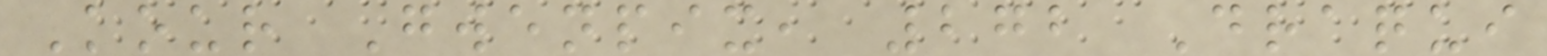Kour Gwenpix, 272 Draqui
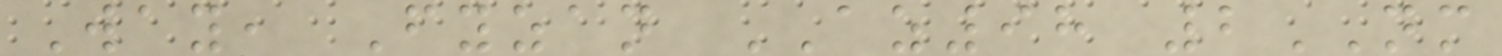Way, Fyzan AZ98 2NM
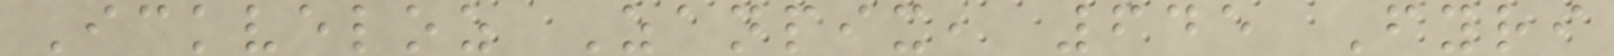Ickveloz Zanpix, 645 Fyri
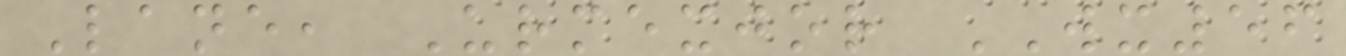Lane, Urmexjor WX56
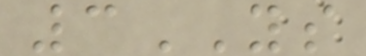3YS
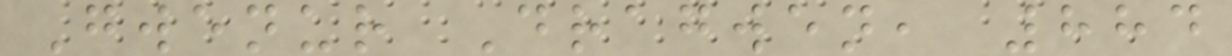Gwenur Dragwen, 884
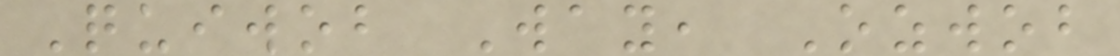Quiwob Way, Ozwob
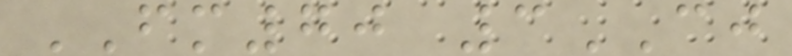FM70 3CJ
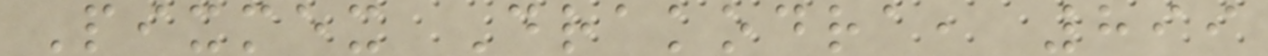Pixmex Drakodra, 899
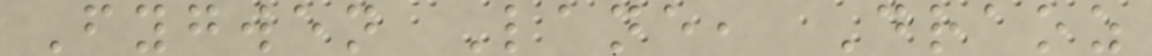Fygwen Lane, Draoz
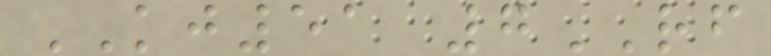KJ51 7RF
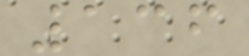136
